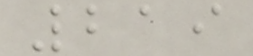219
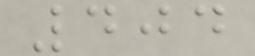404
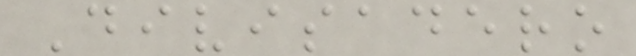Divisadero
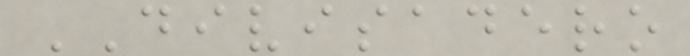DIVISADERO
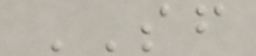SF
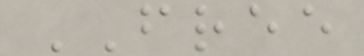FREE
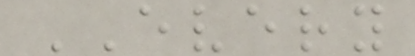EVERY
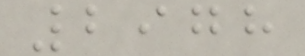2978
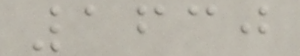1630
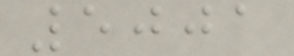5001
